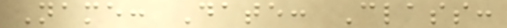Name: Date: Class:
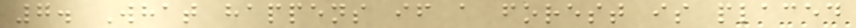7. What happens if a forest is placed
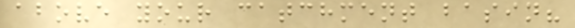above your catchment basin?
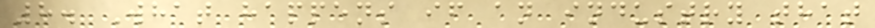8. What happens if an industry that
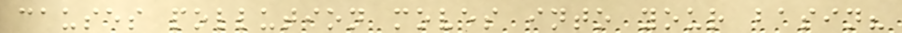causes pollution moves into your basin?
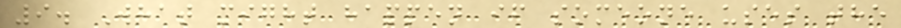9. What might happen if someone uses the
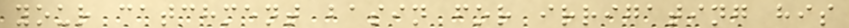your catchment basin for irrigating his
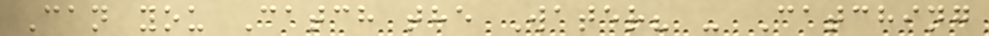Can you Catch the Water? - Catching
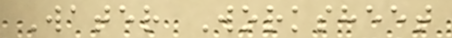Water Worksheet
